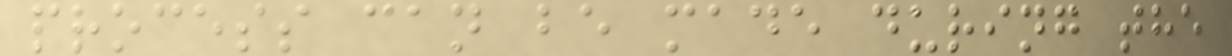process can be made during the
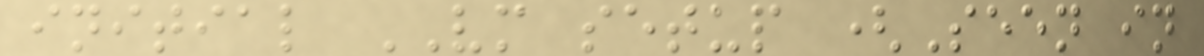initial VM setup (Seen in
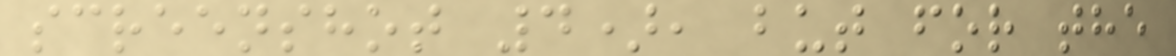screenshot 4), but for the
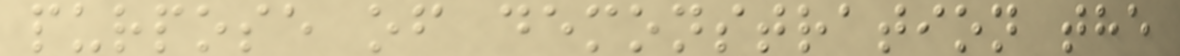purpose of demonstration the
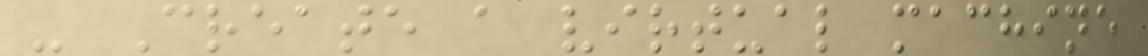- Create a virtual machine
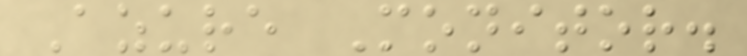Azure Monitor.
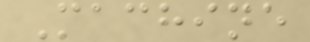Machine
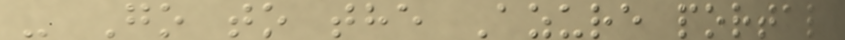- Go to the Azure portal
